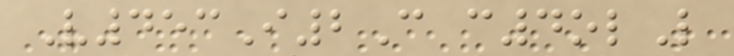V453I2C c4olL
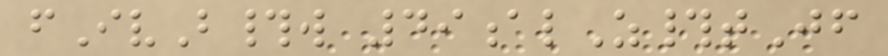fIvB#w 49alZ#tJf
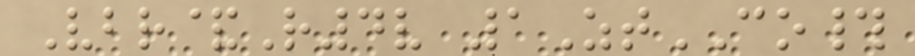Vbr&R4v 1ZtCO#
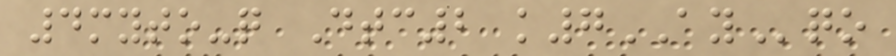4myto-q Dtc2 k7AYqo
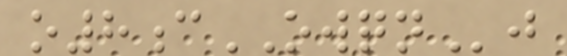o8cOWQNj
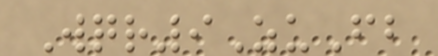Wqr9ZuFb
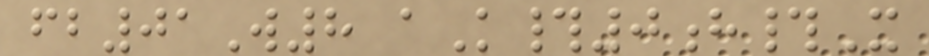fb01W8 aK#0h#X
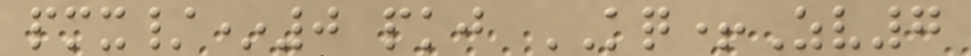pmx/*0 pkj KQ+Zv7
